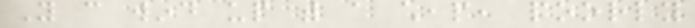You can wind up with a cheap, poorly
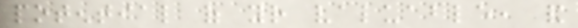potential of your valuable, and
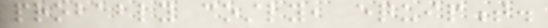probably costly, equipment.
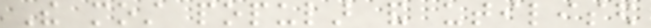The most popular and utilised
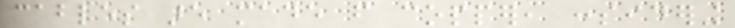cables are made from copper, considering
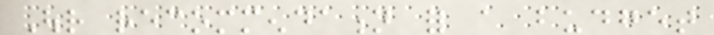Our recommendation for a budget
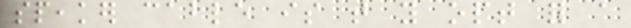speaker cable is that you opt for a
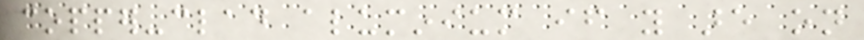copper-clad aluminium if you are on
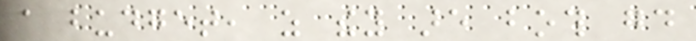a budget, as they are both good
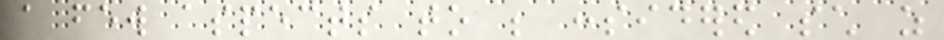a few aspects to be considered such as
